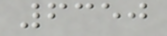6350
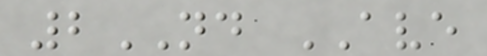2ND AVE
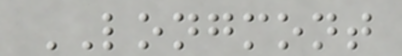LONGMONT
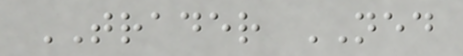TRADER NED
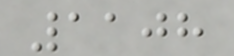1108
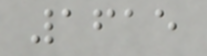1615
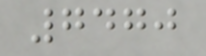7470
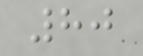80
